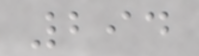294
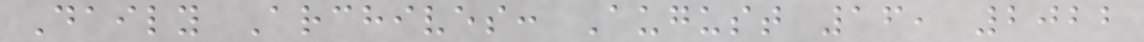Daily Archives: August 16, 2022
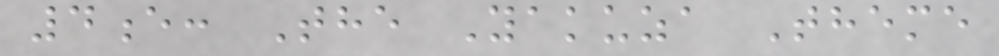4e: The Yakuza Theme
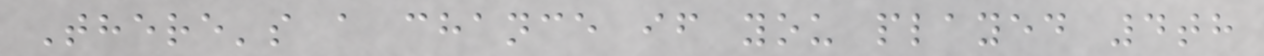There's a chance if you played 4th
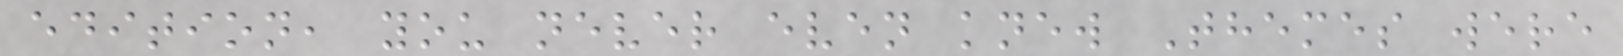edition, you never even knew Themes were
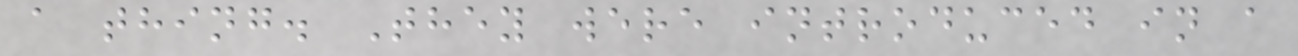a thing. They were introduced in a
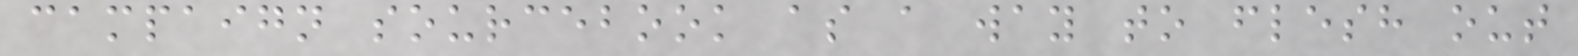campaign sourcebook as a way to flesh out
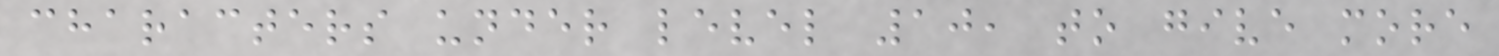characters under level 10, to give more
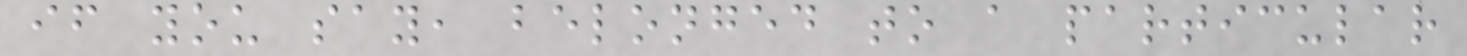if you say, belonged to a particular
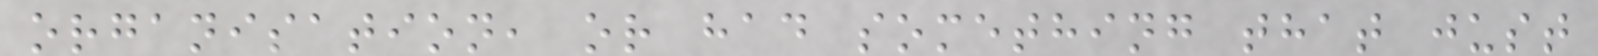organisation, or had something that just
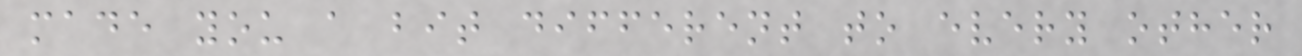made you a bit different to every other
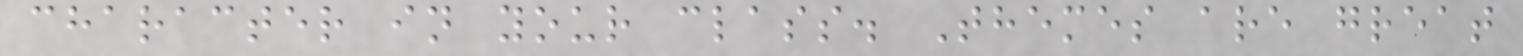character in your class. Themes are great
